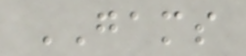GAMS
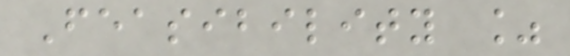Feasibility %
